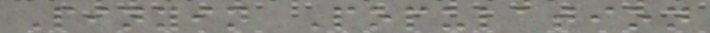Pinyin Population
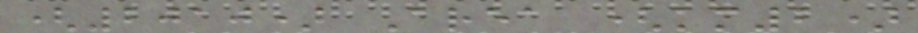(2010) Area (km2)
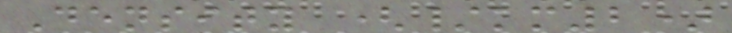Density (/km2)
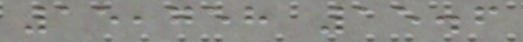15,758 15.6
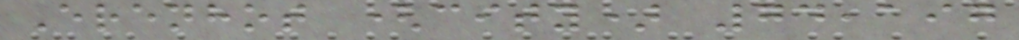Erenhot (city) 74,197
